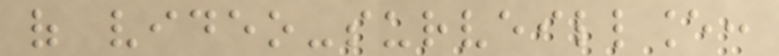of video-surveillance:
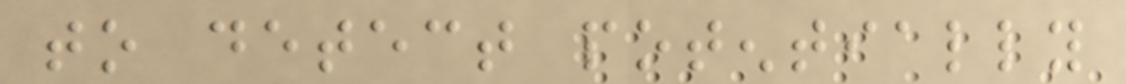to detect potentially
